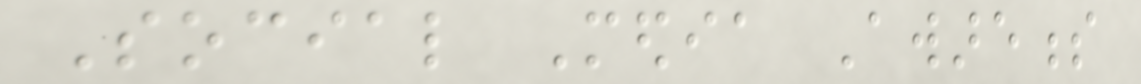Social Media Awareness
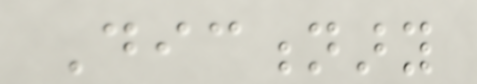Dictionary
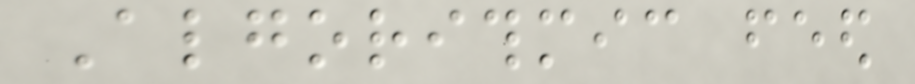Algorithmic feed
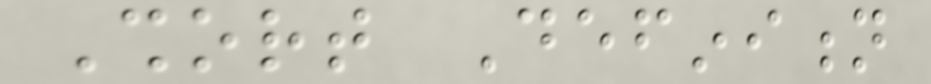Short Definition
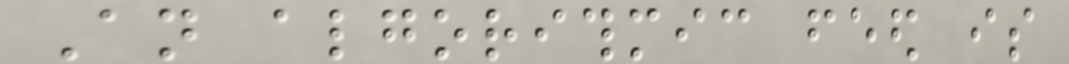An algorithmic feed is
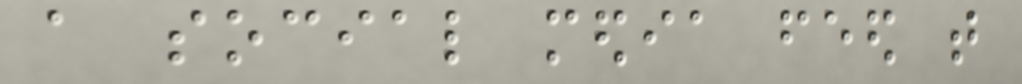a social media feed that
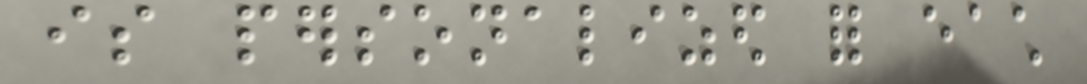is personalized for each
